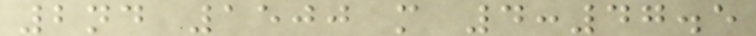2nd 1500 m 4:47.5
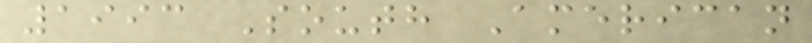1993 South American
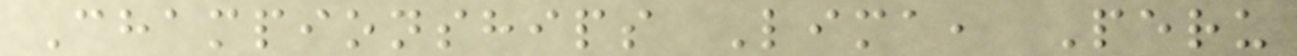Championships Lima, Peru
